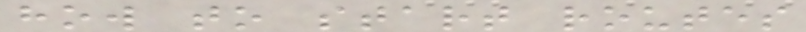how to start routes
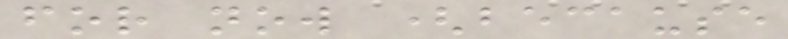for now (because
